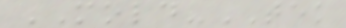MOLD-TEK
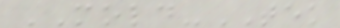MOLD-TEK
